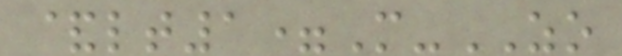&lt1=M-ZO
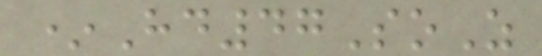*Hd47SoZ
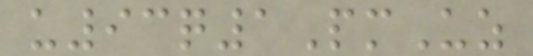u93q1PmUz
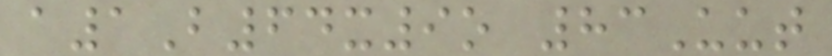a1B64x9o 83Uut
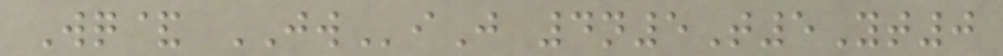Wq& JWiJ 4n5T5Yt0
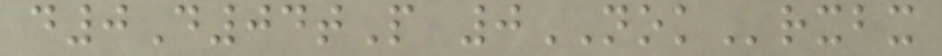d0D04tP 0NOKrxbx
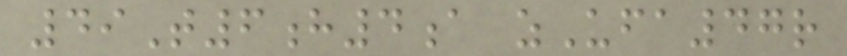49T6h4a zUfa47r
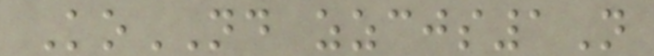KoND zzcjs1N
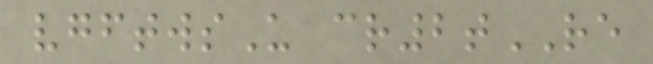vgftwsU cr2tRE
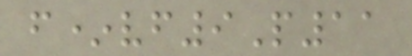f*vf9P11
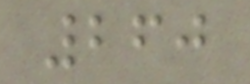260
